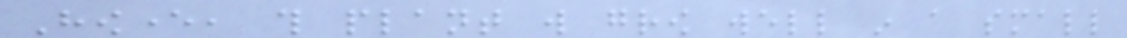However, this plant will grow well in a small
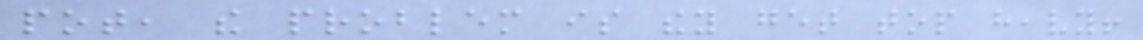pot, the problem is they get top heavy!
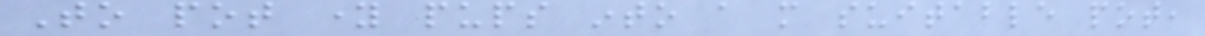To pot young pups into a more suitable pot,
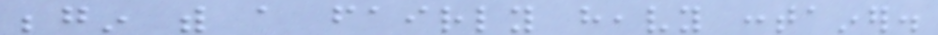begin with a fairly heavy container.
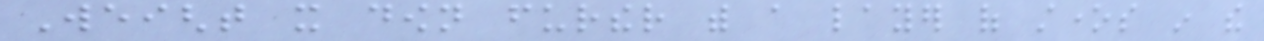Weight it down further with a layer of stones in the
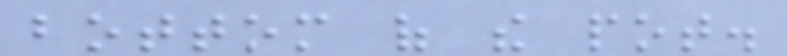bottom of the pot.
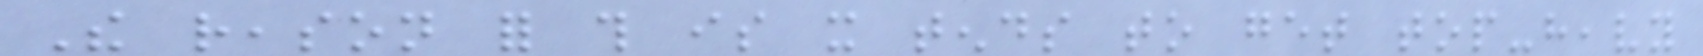The reason for this is it tends to get top-heavy
